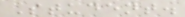Student.
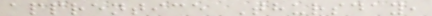apprentice Thursday,
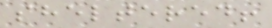sheltered!
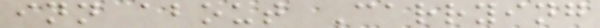inn about Carrying
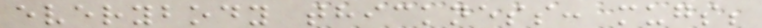everybody thickness: mugs;
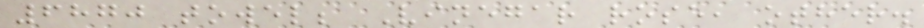6870 towel; Vinegar rose, other.
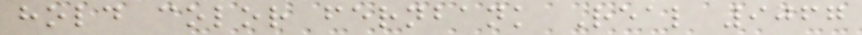hold color fernbank Real 9067
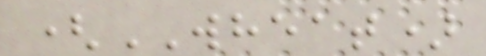(WHEAT)
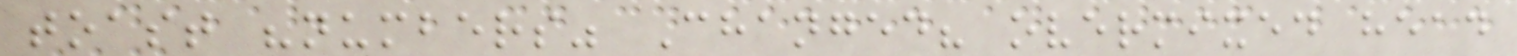toast "numbers" Changed? overmixed head
